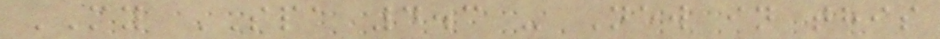MY SPA 4.3 - New in this
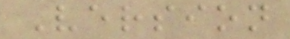Version
